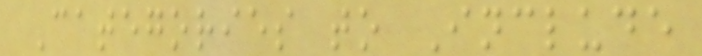Categories to Include
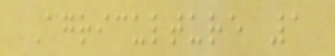Agriculture 1
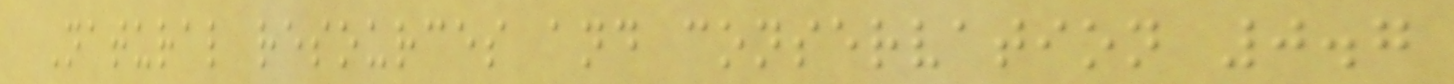Natural resources and conservation 0.7
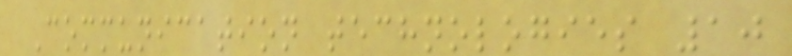Communication technologies 10
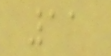11
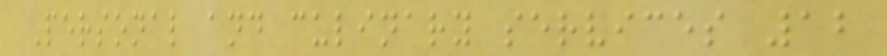Personal and culinary services 12
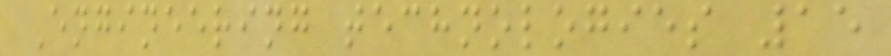Engineering technologies 15
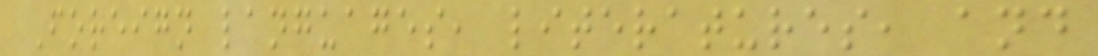Foreign languages, literatures, and
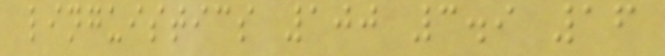linguistics 100 3.9 16
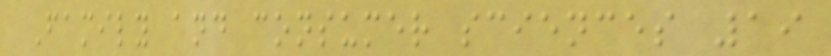Family and consumer sciences 19
